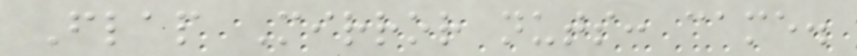Flap Mirror nuts: came.
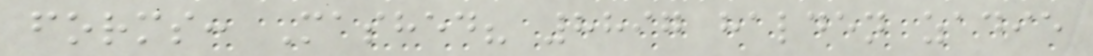forms: Mashed? 8897 halden zadie
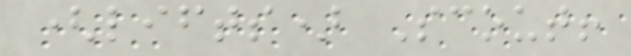(lifts) Scout!
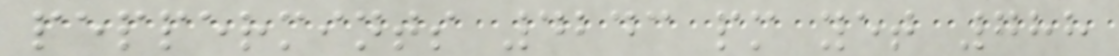peppermints 4243 pm yet 788
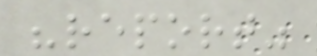"report"
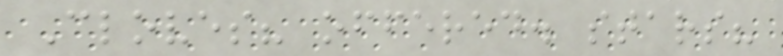Cloves? offered. stars?
